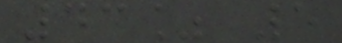43% 5
